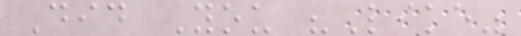Did You "Like"
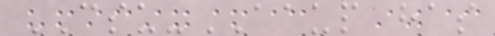CSU-AAUP has
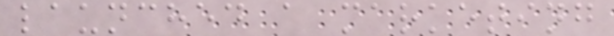launched a marketing
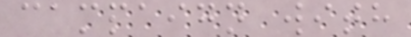campaign with
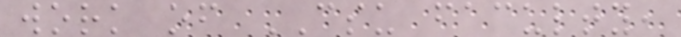work of CSU faculty,
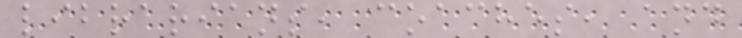librarians, coaches, and
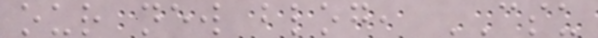our new blog, CSU
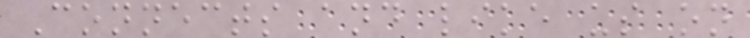Connects and like us on
